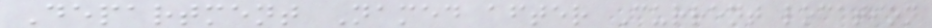Department Named after Current location
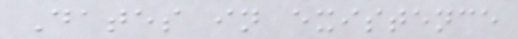Dates in existence
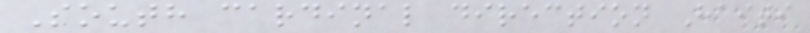South cardinal direction Haiti
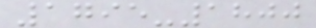1795-1800
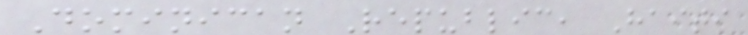Dominican Republic, Haiti
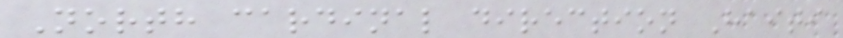North cardinal direction Haiti
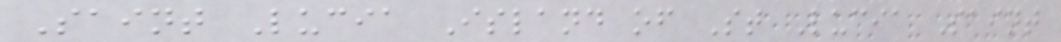Saint Lucia Island of St Lucia Saint
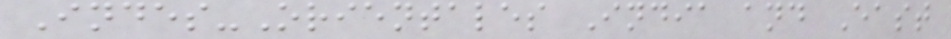Indes-Orientales India and East
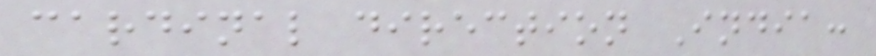cardinal direction India:
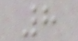8
